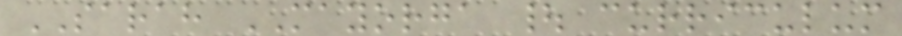SARAH MAYORGA | curriculum
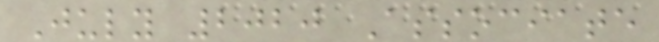July 2020 Associate
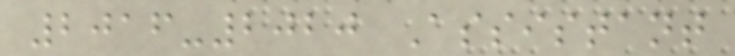2016-2020 Assistant
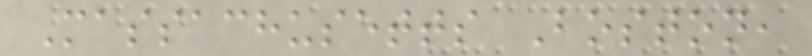Massachusetts Boston,
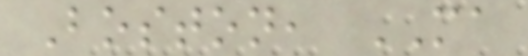Boston, MA
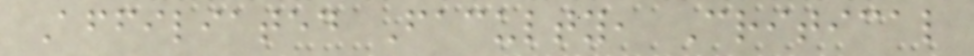Affiliated Faculty, Critical
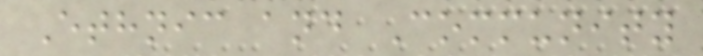Ethnic and Community
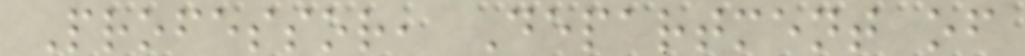Professor, Department of
